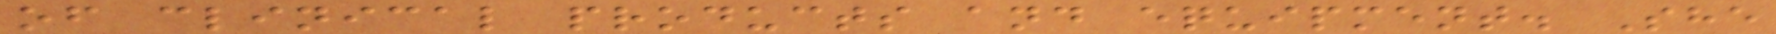of clinical products and equipment. She
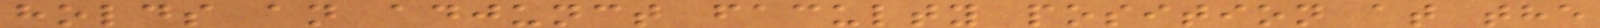holds an adjunct faculty position at the
